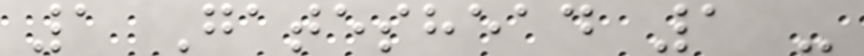1 Gateshead 1 -
